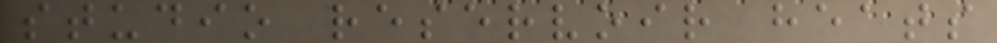studio reservoir heats
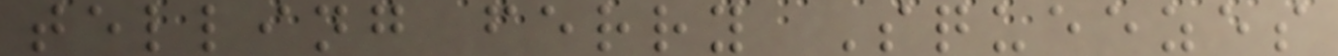telling ferry Squeezes
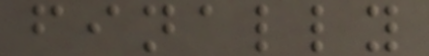finally
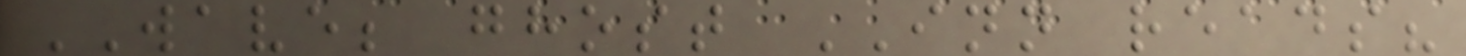WAVE; ghost INN reads?
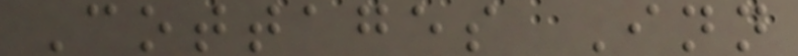Cottages Inn
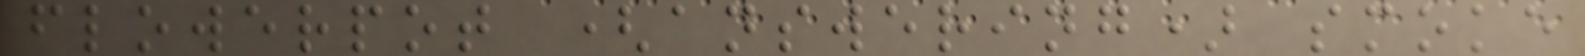flowerpot (answering) smoke
